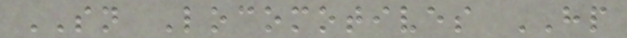SN Locomotives HP
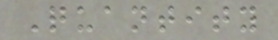Quantity
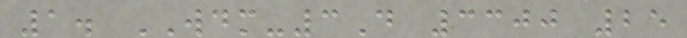1. WDM-3D 3300 25
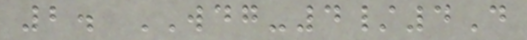2. WDG-4/4D
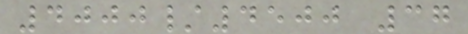4000/4500 37
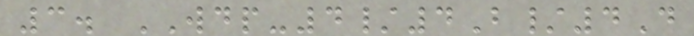3. WDP-4/4B/4D
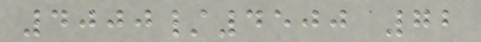4000/4500 72
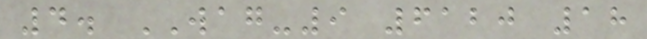4. WAG-9 6120 18
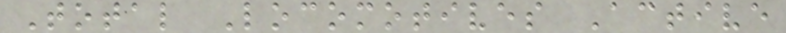Total Locomotives Active
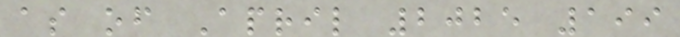as of April 2025 199
